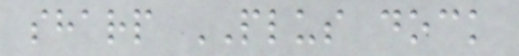sharp PLUS dock
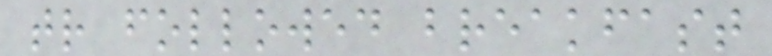tr followed breakfast
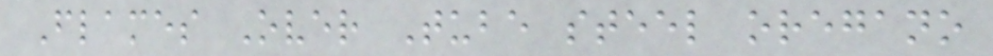Flames Over Tube steel oregano
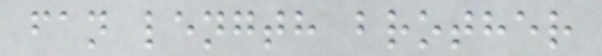fan length brother
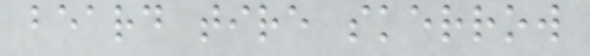beard tire skerrow
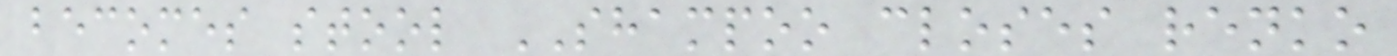becomes stool SHAMPOO closes renko
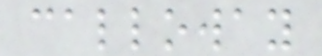calloway
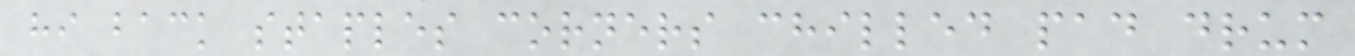hi back staples corners chilled pad drum
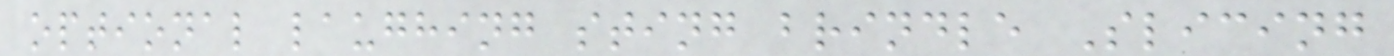optional laughing sting brindle Slicing
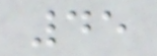45
